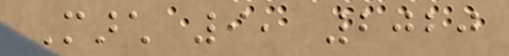March 9, 2020
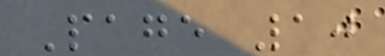Page 10
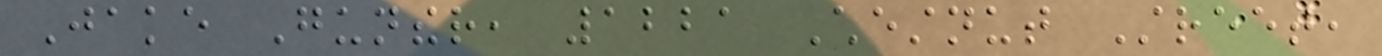Jake Gunther, 1221 Chestnut Street,
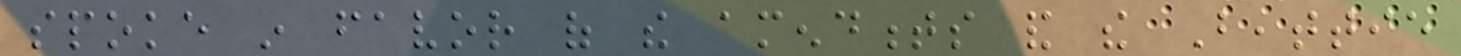spoke in favor of the amendments and the Beattie
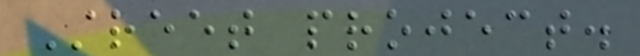Street project.
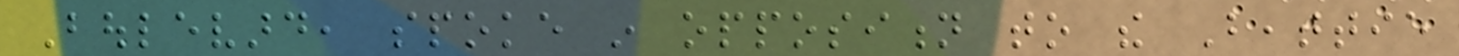Boulevard, spoke in opposition to the Beattie
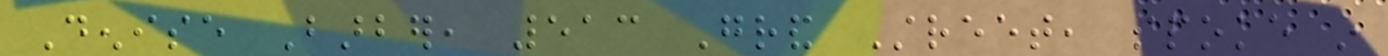Denise Barber, 513 Grand Street, spoke in
